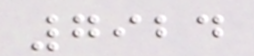7924
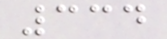334
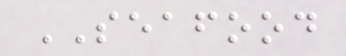SEAFOOD
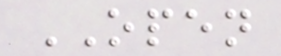OPEN
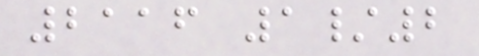2116 1/2
